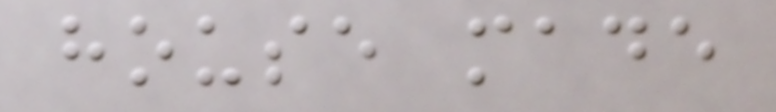house made
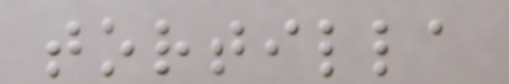tortilla
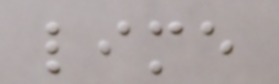lime
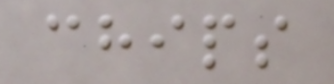chips
